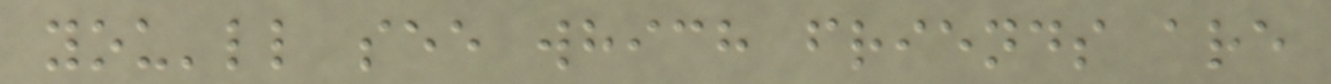you'll see which friends are
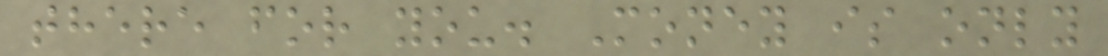there for you. Money is only
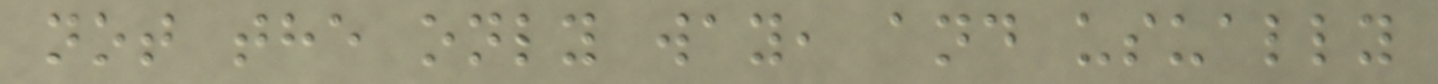not the only way, and usually
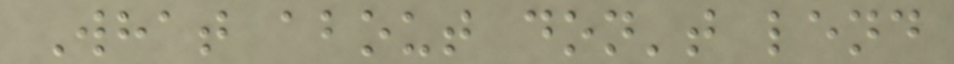What about don't lend
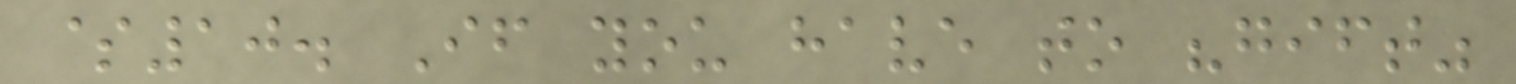$10. If you have to "gift"
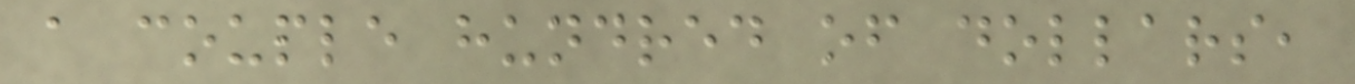a couple hundred of dollars,
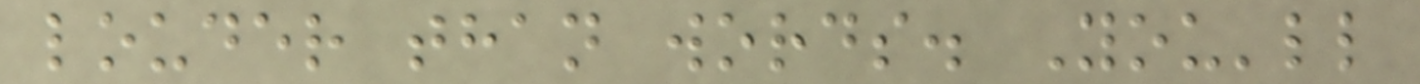louder than words. You'll
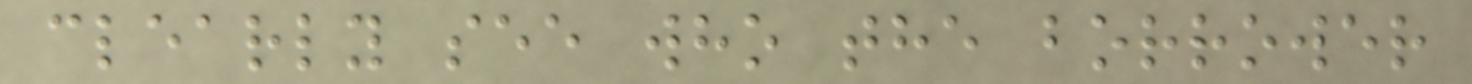clearly see who the borrower
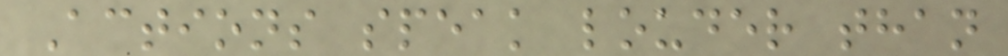Actions speak louder than
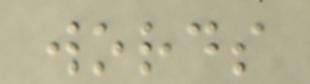words
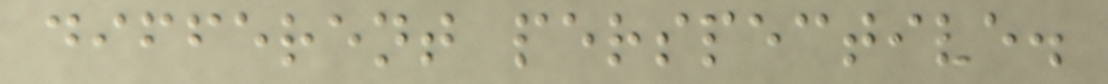different perspective.
